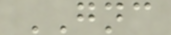GNC
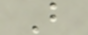B
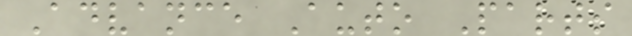Advance Auto Parts
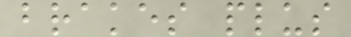brakes plus
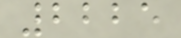2225
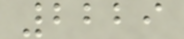2229
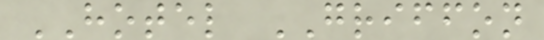HOTEL GRIFFON
